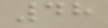48
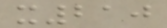x210
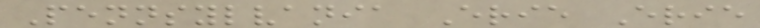Pennsylvania Erie Erie
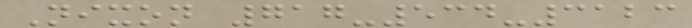Nixon 717-534-3123
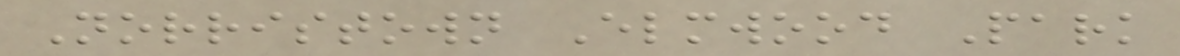Norristown Elmwood Park
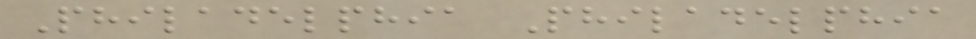Philadelphia Philadelphia
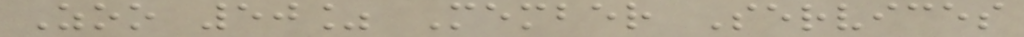Zoo 50% Member Services
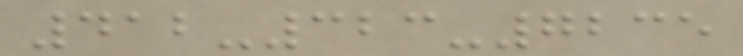412-323-7235
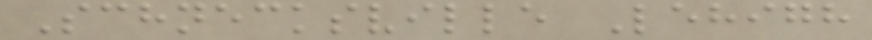Schnecksville Lehigh
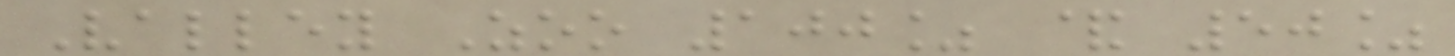Valley Zoo 100% & 50%
